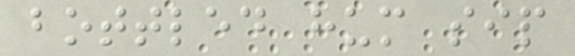bottled hum sip
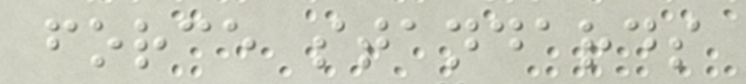force standards
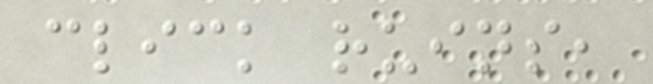click ruins,
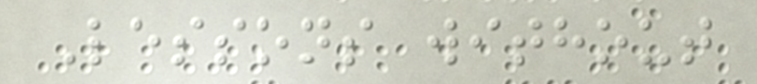Lessons without
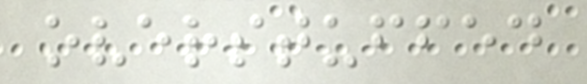overstuffed
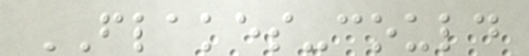FLAKES-could
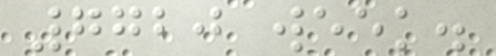7720 week.
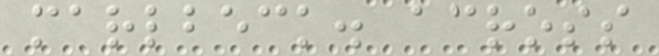marlbeck. across
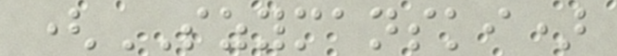(SZYMANSKI)
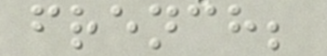french;
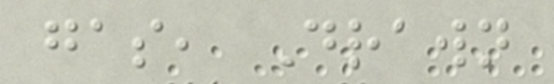gas, Drawn
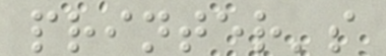printer's
